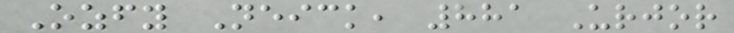Ozfy Neick, 881 Urjor
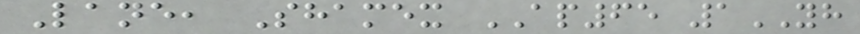Lane, Shamex AP65 1YH
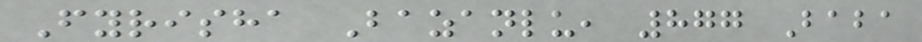Fyrisha Bazanlu, 877 Baba
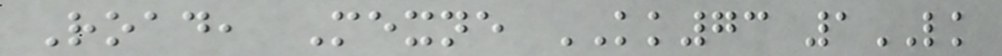Road, Mexne KK73 1LK
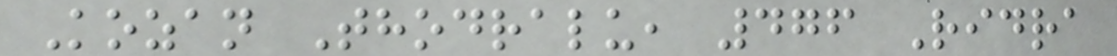Kozan Thodralu, 476 Ridra
